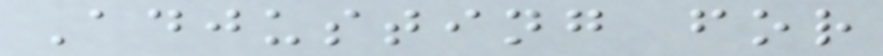Adjusting for
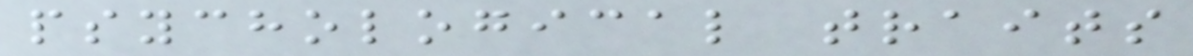psychological traits
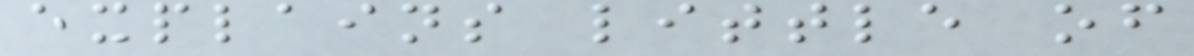explains little of
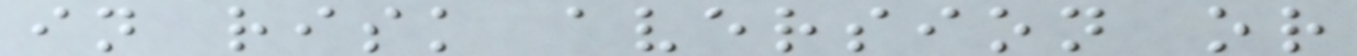in risk aversion or
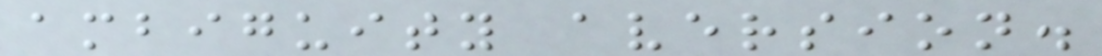ambiguity aversion.
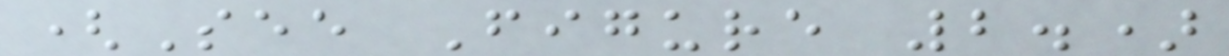(See Figure 2.)
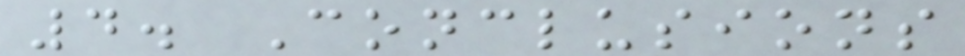4. Conclusions
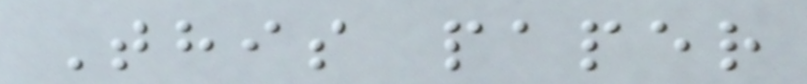This paper
